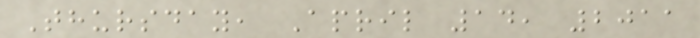Thursday, April 14, 2011
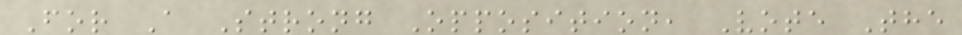For A Strong Opposition, Vote The
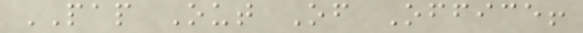PAP Out Of Office!
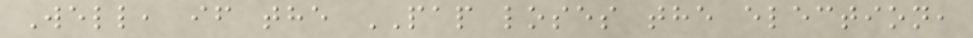Well, if the PAP loses the election,
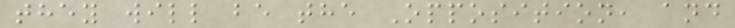they will be the Opposition, and
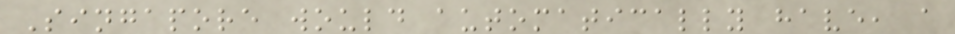Singapore would automatically have, a
